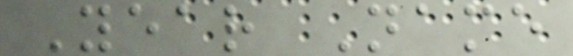Year Name
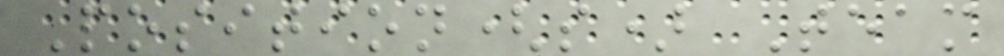Position(s) Team
